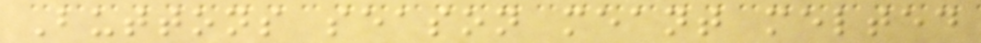Buttons season meant melted
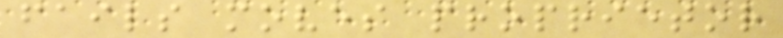fails moves proprietor
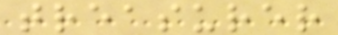treasurer
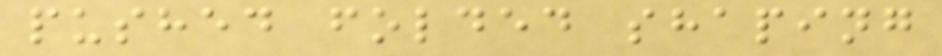pushed folded shaping
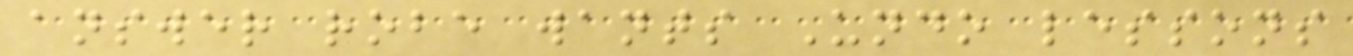answer robe wants Undo lessons
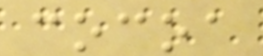cocoa
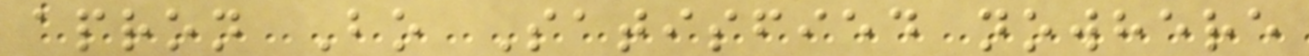apron Bo Satisfied nowhere
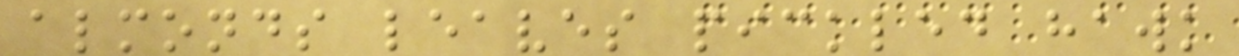almonds leaves pickled hawk
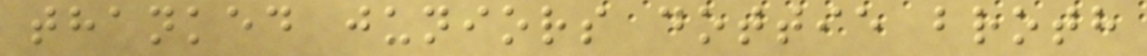thanked juniors dottie broth
